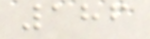186
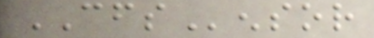CFSensor
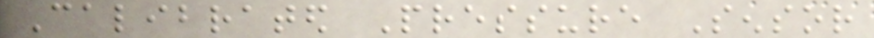Calibrated Pressure Sensor
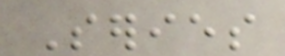Series
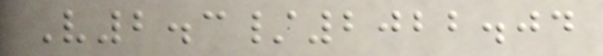V2.3/2022.04
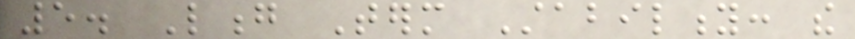5. Long Term Stability: the
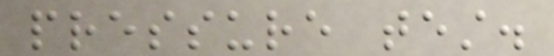pressure test.
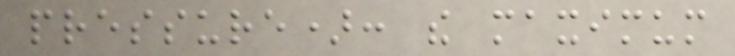pressure): the maximum
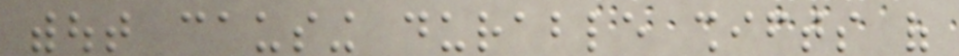without causing durable shifts of
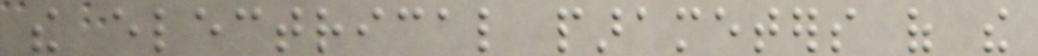the electrical parameters of the
